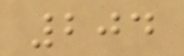204
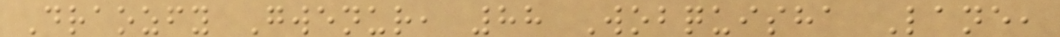Draozfy Gwenur, 88 Wobquisha Lane,
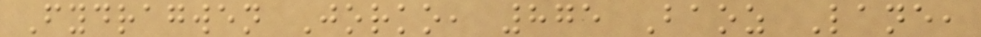Fydragwen Jorko, 875 Baoz Lane,
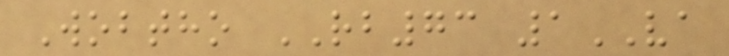Wobtho RB73 1VA
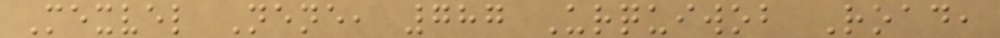Mexvel Nene, 787 Urquiwob Road,
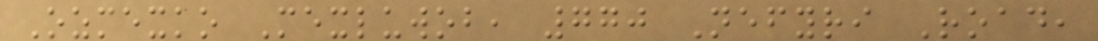Ozmexko Mexluwob, 770 Nefyri Road,
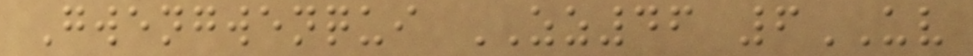Gwengwenqui ZZ46 6UV
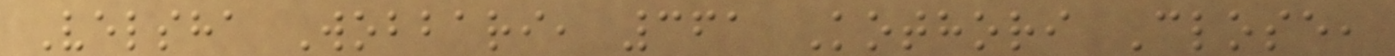Velsha Wobbari, 361 Kothori Close,
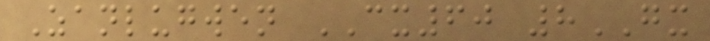Zanlugwen CX60 8GX
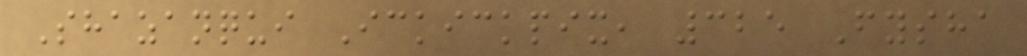Shazanqui Ickickpix, 325 Fysha
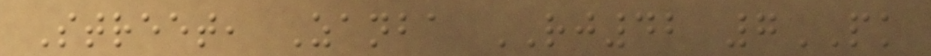Street, Zanba RJ42 7PK
